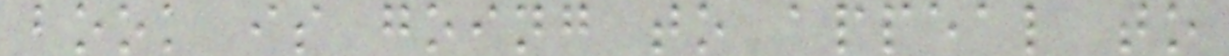book is going to appeal to
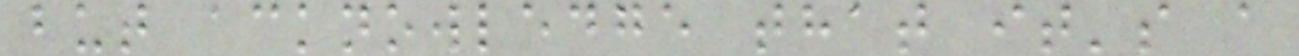but acknowledge that it's a
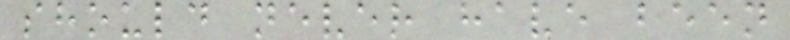should never have been
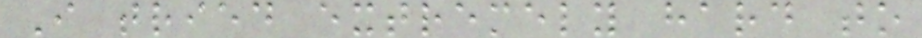I tried extremely hard to
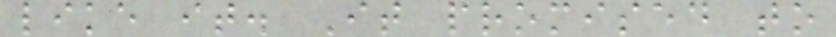like it. It promised to
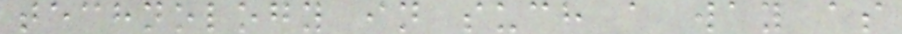technology in such a way as
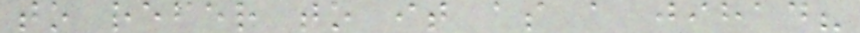to refer to it as a jihad?
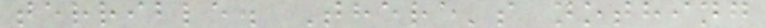terrible. There's nothing
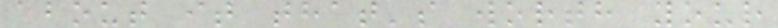about it that's worth your
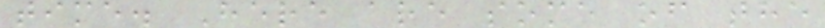time. Here are some of the
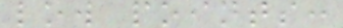low points:
